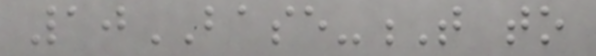10BASE-T to
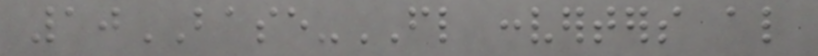10BASE-FL converters also
